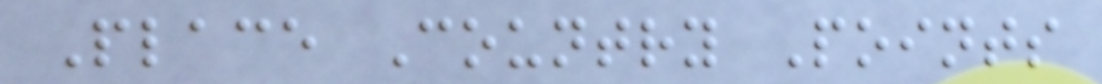Place Country Points
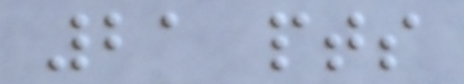21 pts
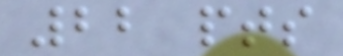22 pts
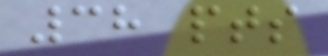38 pts
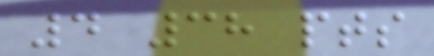4 38 pts
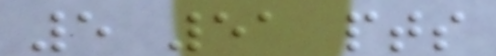5 51 pts
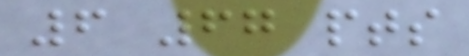6 67 pts
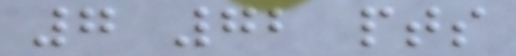7 72 pts
